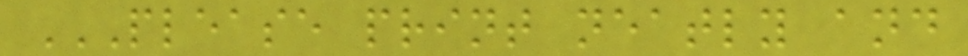PLEASE PRINT NEATLY AND
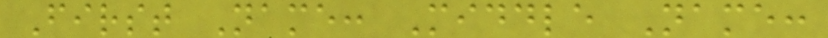First Name: Middle Name:
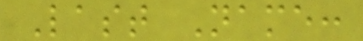Last Name:
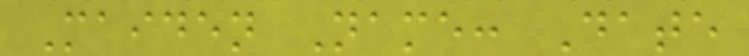Maiden Name: Date
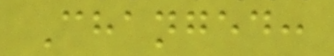Changed:
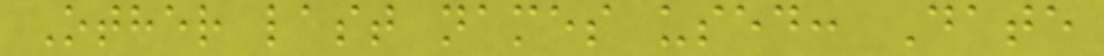Other last names used: Date
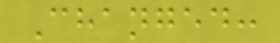Changed:
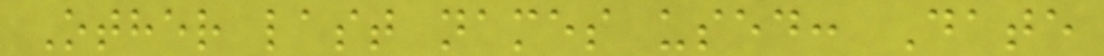Other last names used: Date
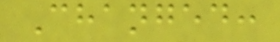Changed:
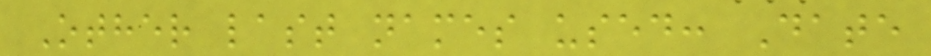Other last names used: Date
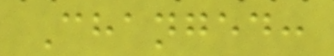Changed:
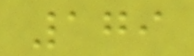179
